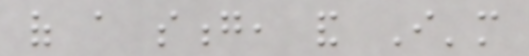of a song, and I'm
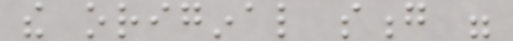the original song were
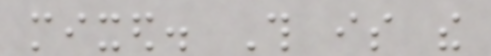mixed. This is the
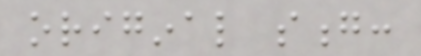original song:
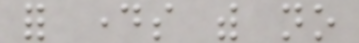for days with no
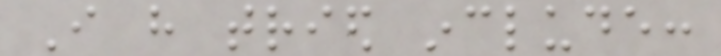I have tried include:
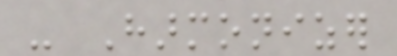- Harmonizer
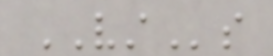VSTs
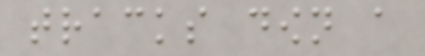tracks down a
